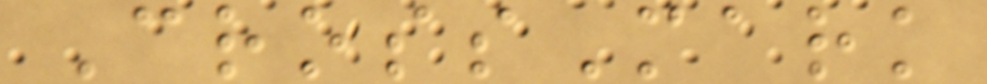CrossMark
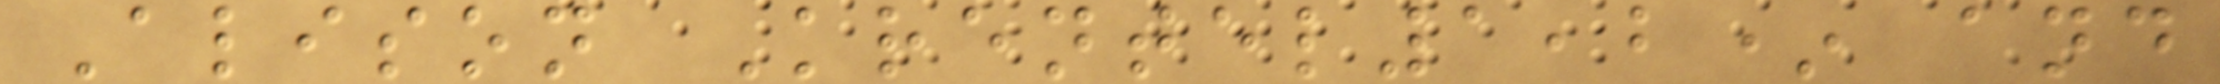Alison Krentel1,2* and
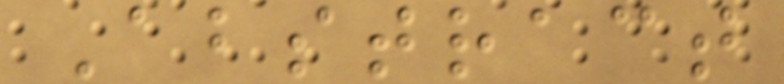Abstract
